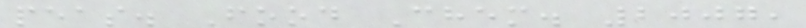peas. Food Chem. 2007,
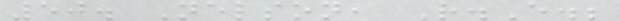50. Nelson, R.E.;
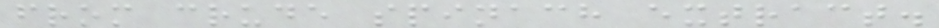from crude spinach extract.
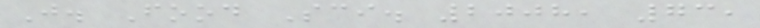J. Food Sci. 2008, 73,
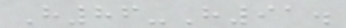H86-H91.
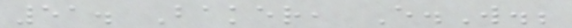51. Baker, E.W.;
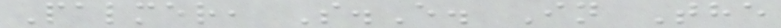Palmer, S.E. In The
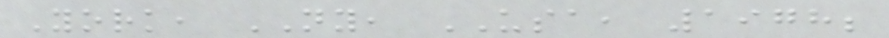York, NY, USA, 1978;
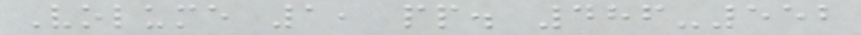Volume 1, pp. 486-552
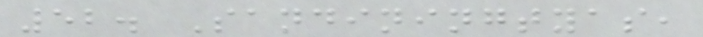52. Sandiningtyas,
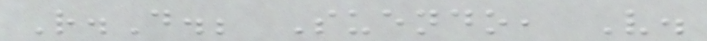R.D.; Suendo, V.
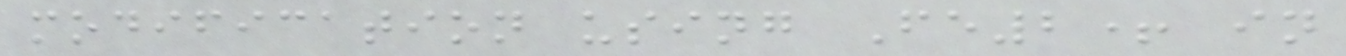modification using Fe2+ in
